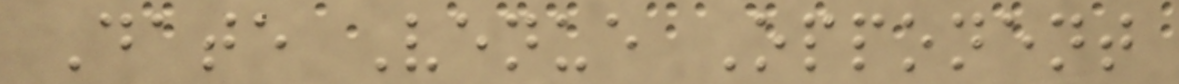Date Venue Opponent
